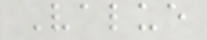Value
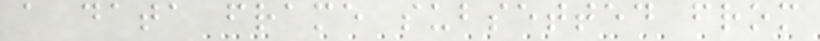a data frame subsetted from
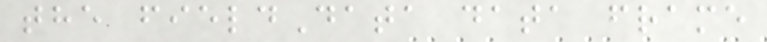the fieldData data frame
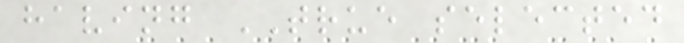having TRUE selected
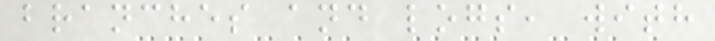branches and logs, with
